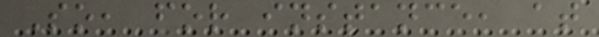So, for instance, at
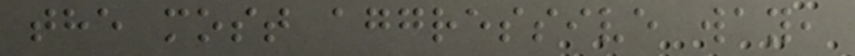the most aggressive way,
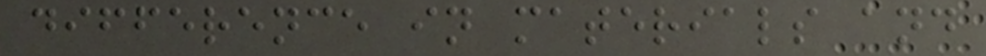difference in materials and
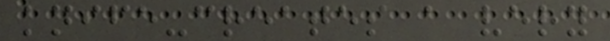knife-creates a very
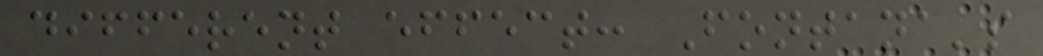different effect: Fontana's
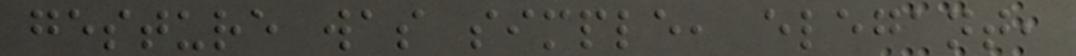gesture was simple, elegant,
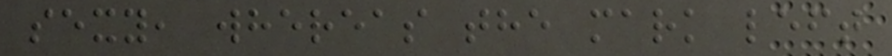sexy, whereas the mark left
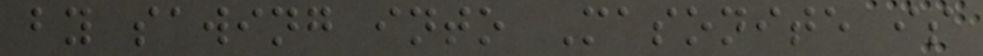by sawing into Masonite is
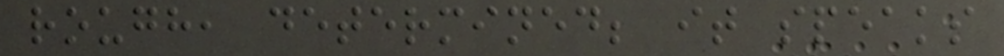rough, determined; it speaks
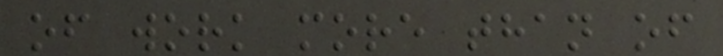of work more than of
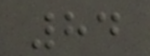84
